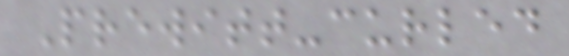Prewitt-curled
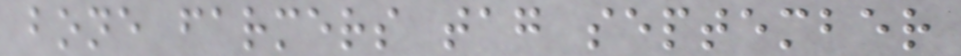bone farmers tag september
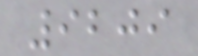9209
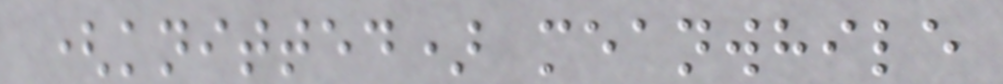(knitted) meanwhile
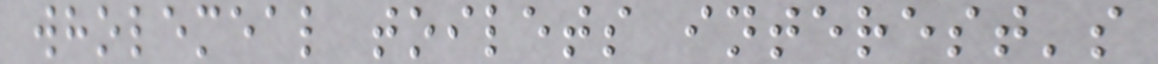wholemeal toilets interest's
